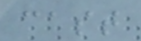cast
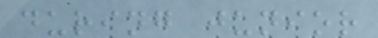during junior
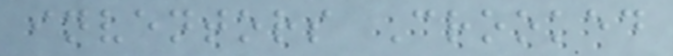inventors Crooked
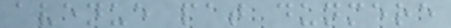avenue pat dunmere
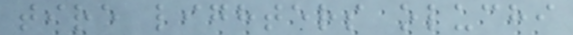tire lighters oluchi
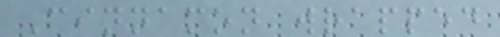Cinnamon wrapped
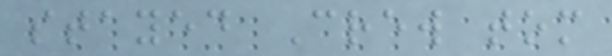stayed Crew tom
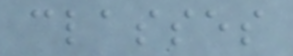classes
